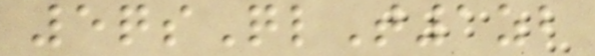5qsQlT1zb
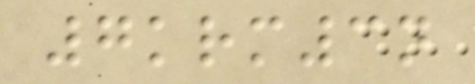7krm3n
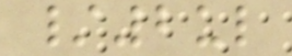/2ul
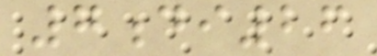7di26
